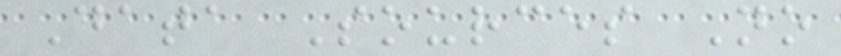Data Sources No
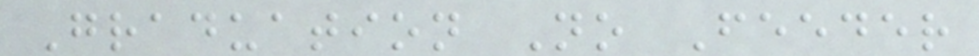Graduation No Feeder
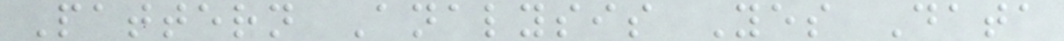Pattern Analysis Yes Data
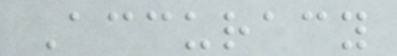Accuracy
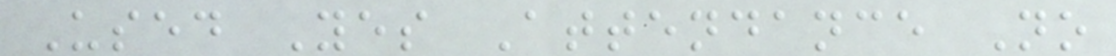Used Yes Attendance No
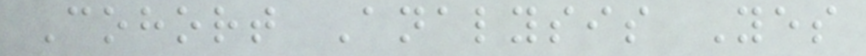Cohort Analysis Yes
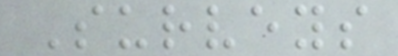Surveys
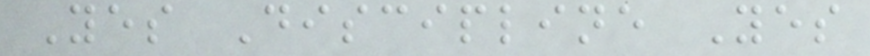Yes Discipline Yes
